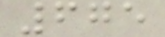675
